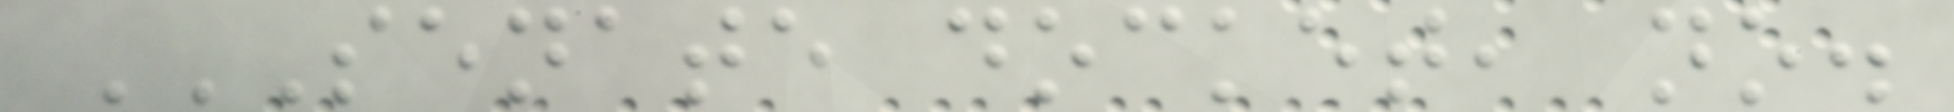SENATE DOCKET, NO.
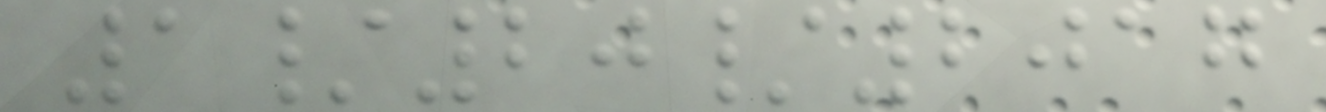1/20/2017
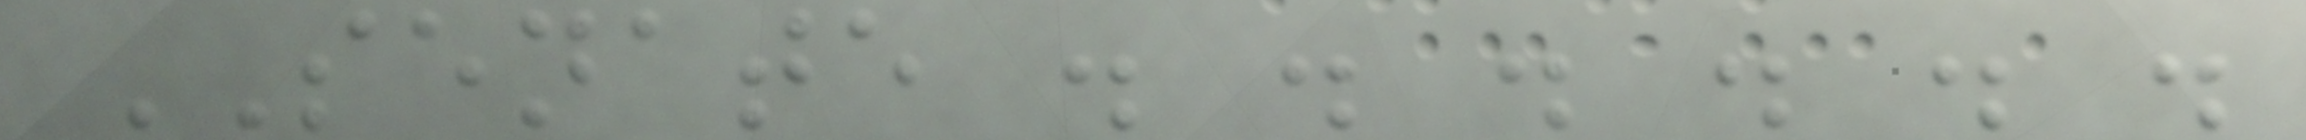SENATE . . . . . .
